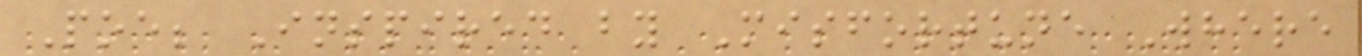Poe; Inspired by Misfortune Where
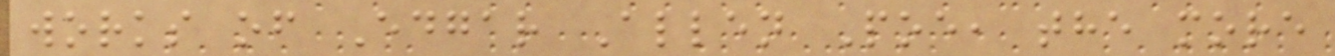works of Edgar Allen Poe, the more
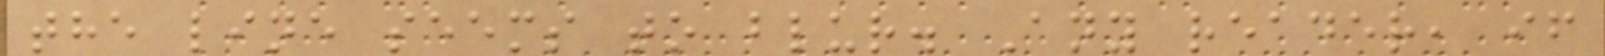the line seems to blur. Any reader, if
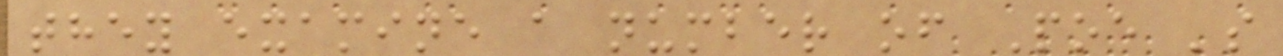they examine a number of Poe 's
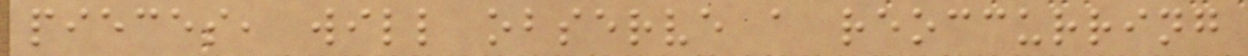pieces, will observe a reoccurring
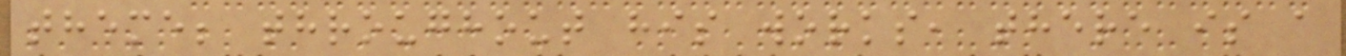theme; throughout his works, there is a
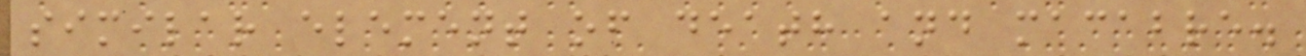similar element of death and macabre.
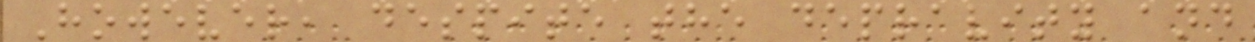However, despite the depravity and
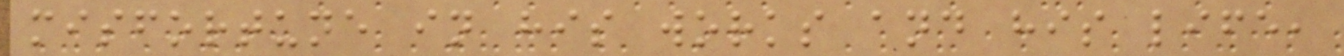misfortune in his works and his life,
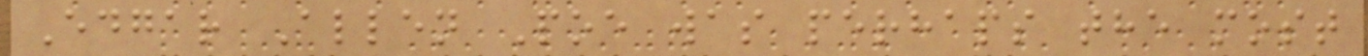Edgar Allen Poe was perhaps the most
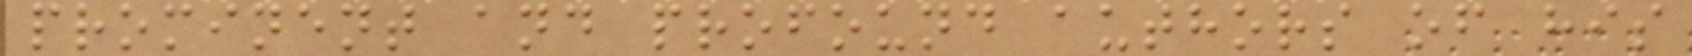prominent and profound authors of his
